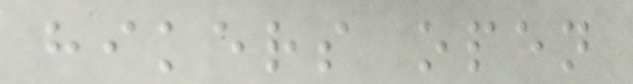hikers open
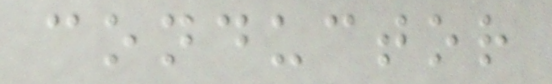conductor
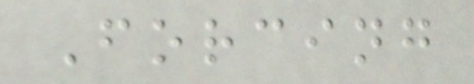Forcing
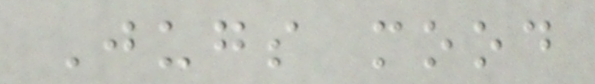Jugs mood
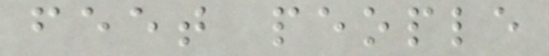feet people
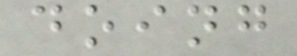doing
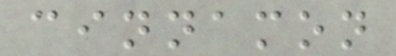cinnamon
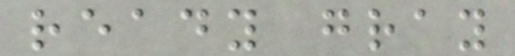ready gray
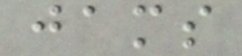jams
